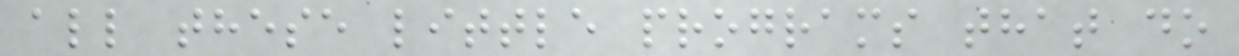all these little programs that do
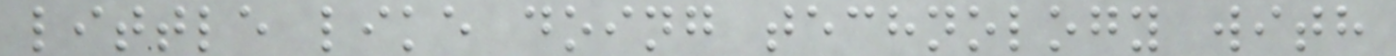little like doing technology with
